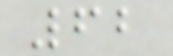62
